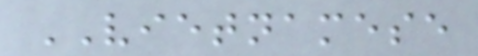VIETNAMESE
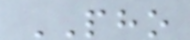PHO
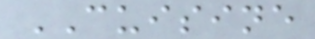CUISINE
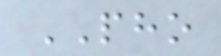PHO
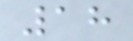18
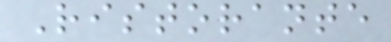Ristorante
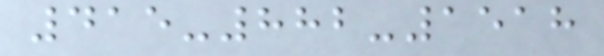415-882-1518
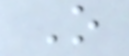O
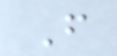F
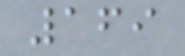169
